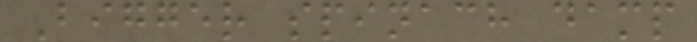Bigger spinach damp
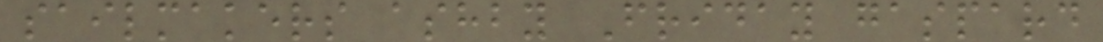sailmakers ashby Friday gaspard
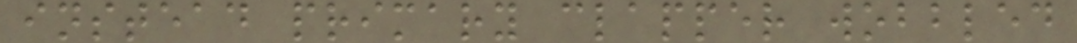instead primary clapper wobbled
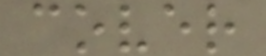cover
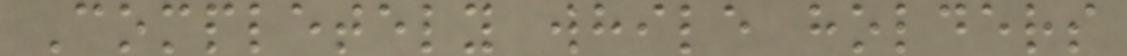Completely while holders
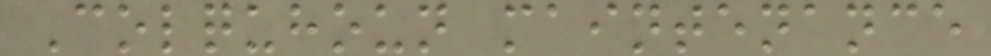Colquhoun maintenance
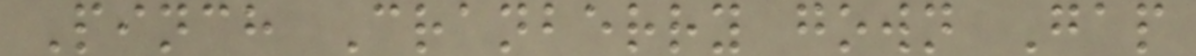Pinch Cranberry gown Gap
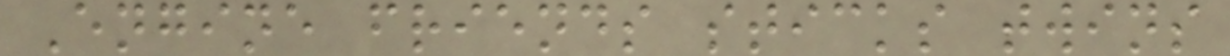Engine friends sticks twins
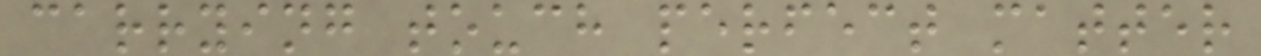carrying touch perfect matter
